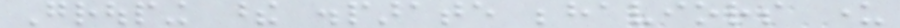Grouping these disparate behaviors under
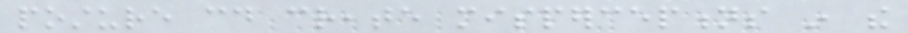posture could create misperceptions in the
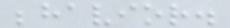behavior.
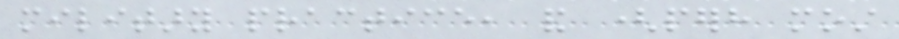military practice, and (perhaps most
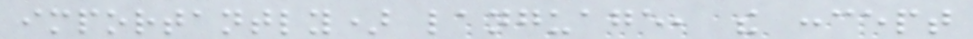importantly) language, the concept
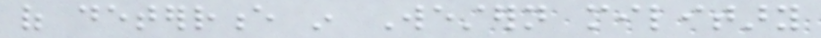of deterrence in Western military
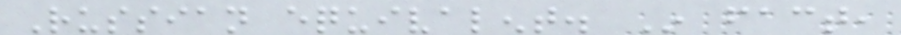Russian equivalent. In fact,
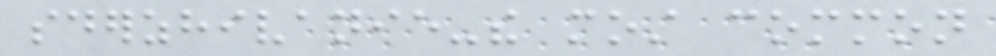sderzhivanie-the most common
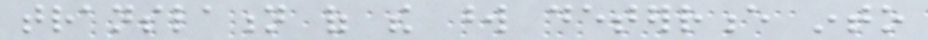translation of the word deterrence into
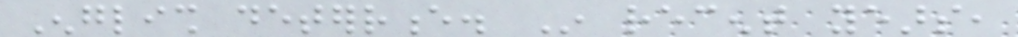English deterrence. In recent years,
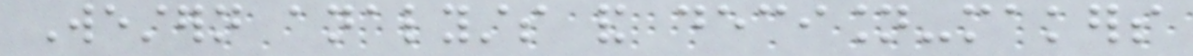Western analysts and decision-makers
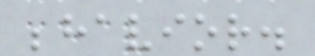behavior.
